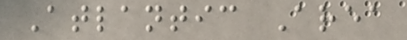Atlantic Area
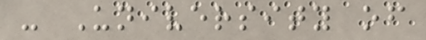- University of
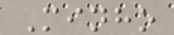Minho
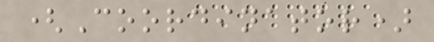(Coordinator)
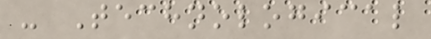- Technological
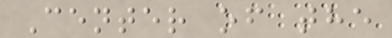Center of the
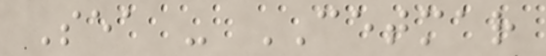Sea - CETMAR
